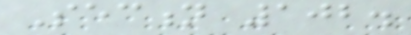Section 102.
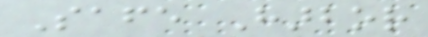Safe Harbor
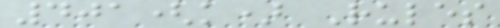401(k) Rules
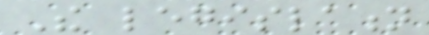The legislation
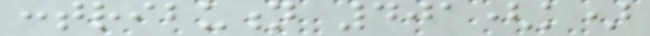contribution 401(k)
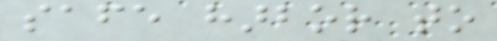safe harbor to
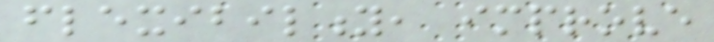flexibility, improve
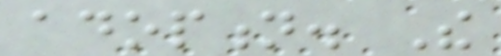adoption. The
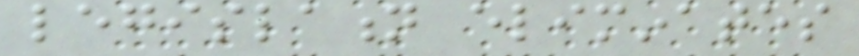legislation eliminates
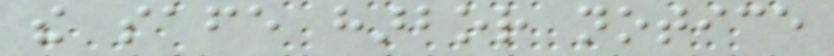the safe harbor notice
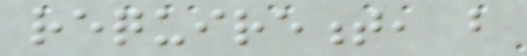requirement, but
